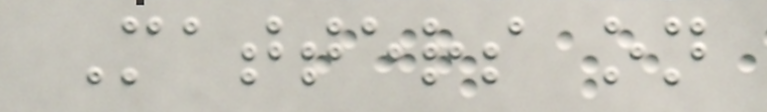Matters on
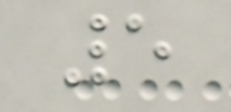5
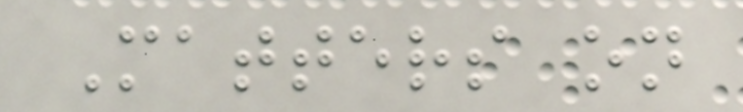Matters on
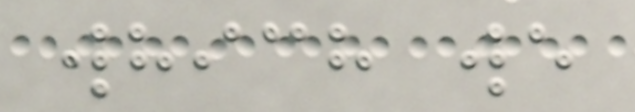which we
